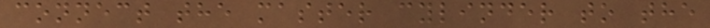connect the master cylinder to the
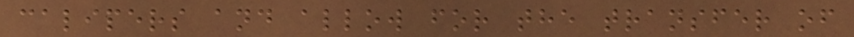calipers and allow for the transfer of
